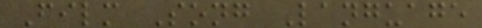Film Song Language
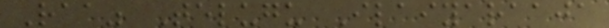Raa" Telugu Ilaiyaraaja
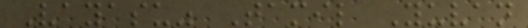Vayasu" Tamil Yuvan
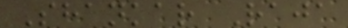Shankar Raja
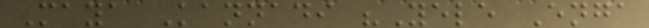Maya Kannadi "Yele Enga
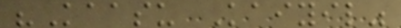"Kaasu Kaiyil"
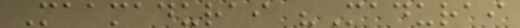Maamadurai "Madurai
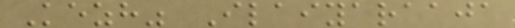Kezh" Ilaiyaraaja
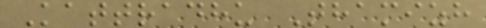Kattradhu Thamizh
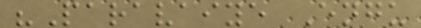"Paravaiye Engu
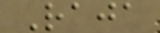Raja
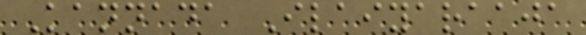Kannada Ilaiyaraaja
